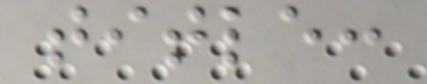title:
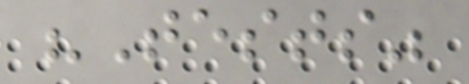"Tests"
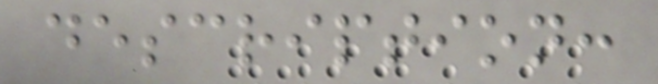description:
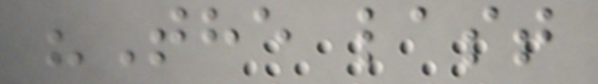"The last
